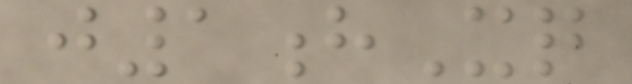j1hXq
